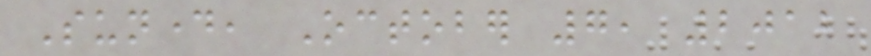Sunday, October 7, 2012
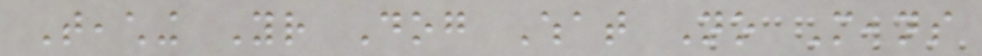Teaching Your Dog What No Means
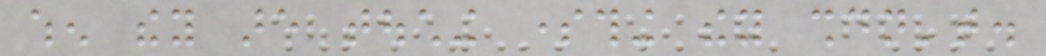when they are touching something they shouldn't.
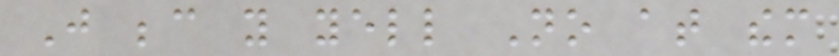Just because you yell No at them
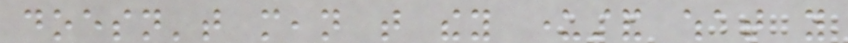doesn't mean that they understand what you
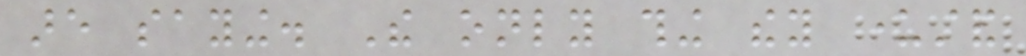are saying. The only thing they understand
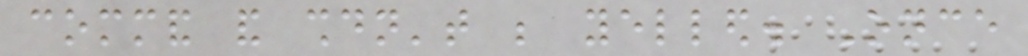command and shouldn't be yelled. Once
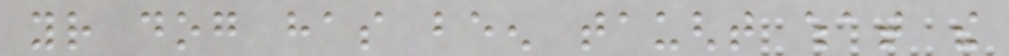your dog has been taught what the
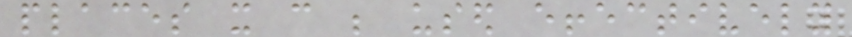places it can be used effectively
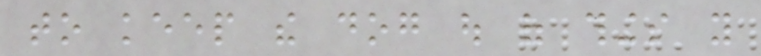to keep the dog out of things you
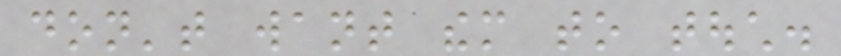don't want them to touch.
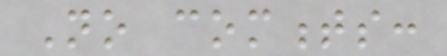No comments:
